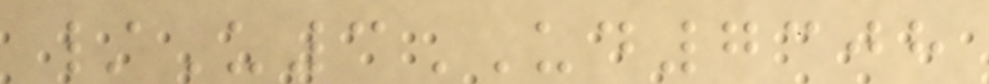/U3UD7308
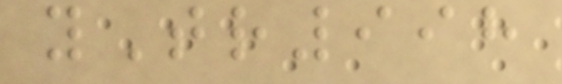yTr998
